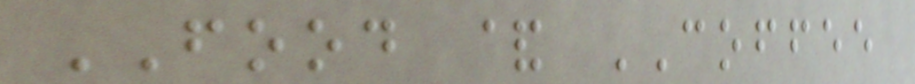FOOD & COFFEE
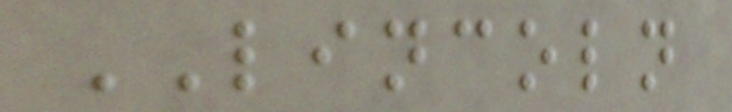LINCOLN
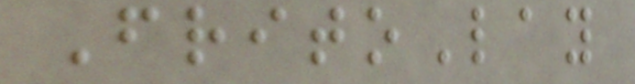FritoLay
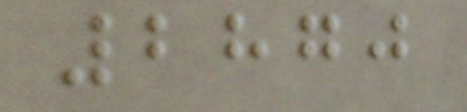2870
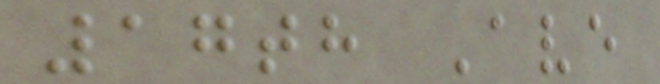17th Ave
